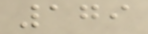179
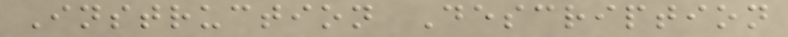Instruction Description
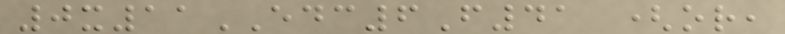0x11EDC6F41 (or,
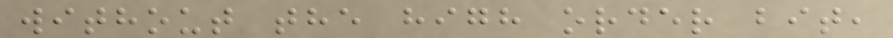without the high order bit,
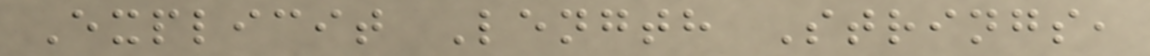Explicit Length Strings,
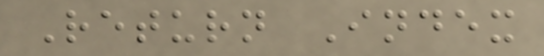Return Index
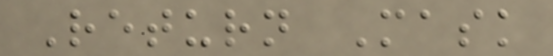Return Mask
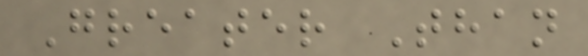Greater Than
